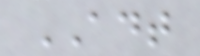ADT
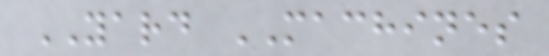YARD MACHINES
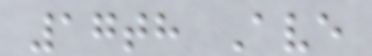17th Ave
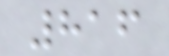816
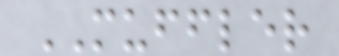MUFFLER
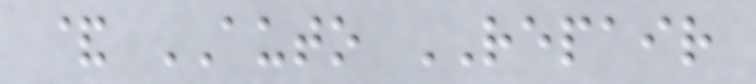& AUTO REPAIR
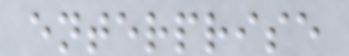enterprise
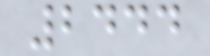2444
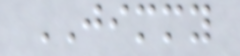JIMMY
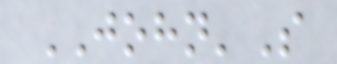JOHN'S
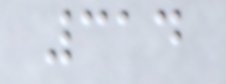314
